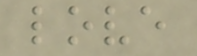love
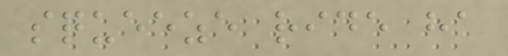squeeze ride ha
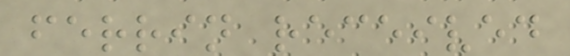ferrin received
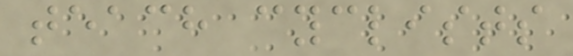teach cyclists
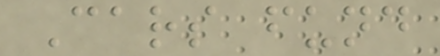Cars fund
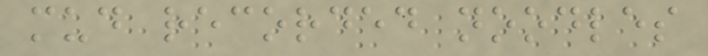mud recorded noodles
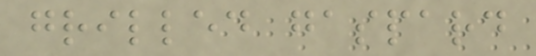grilled gaspard
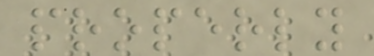properly
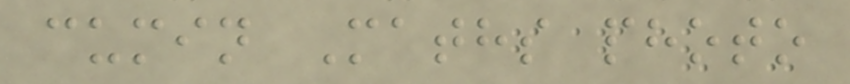cumin Maths photo
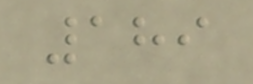189
